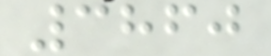3860
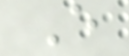E
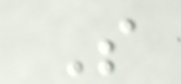S
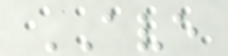AVE
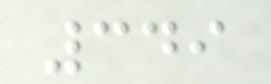349
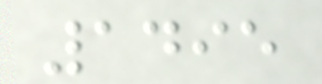1495
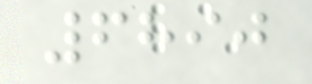6890
